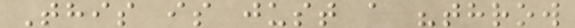This is just a "throw
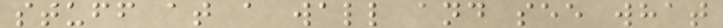stuff at a wall and see what
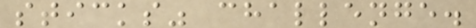sticks" challenge.
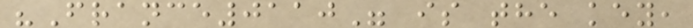"France0110" is the key,
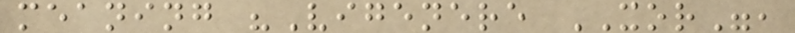meaning "Vigenere XOR",
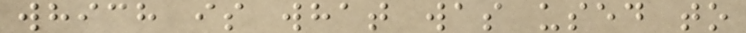which is what was used to
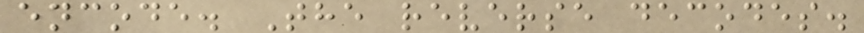encode. The reverse decodes.
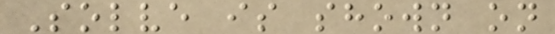Solve is shown on
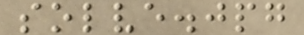solve.jpg
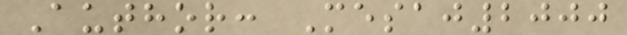Author: Mesaj2000
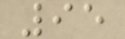95
